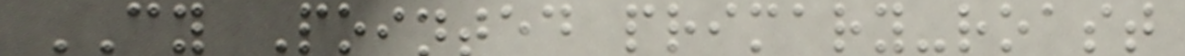CY Pointed primary-roast
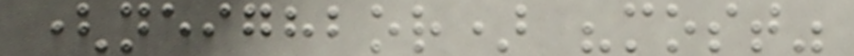(neighbor) "most"
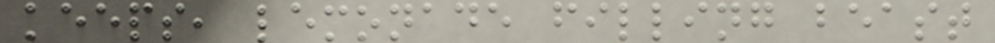keeps, lemonade filling beast
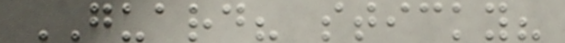GUARD? sticky?
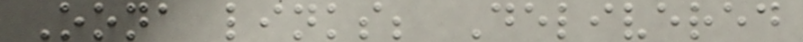Oona links; Delivered
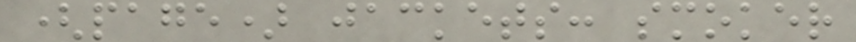(page) jackets: smoker
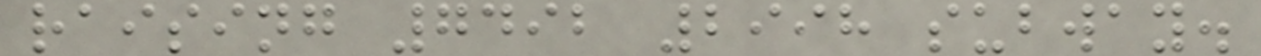raising 7492 2998 subway.
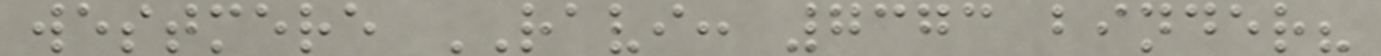westmere RAVI: 7373 binder?
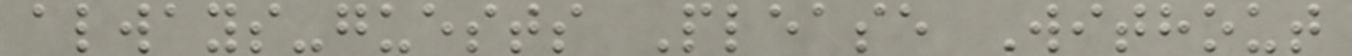always-guests Please Without
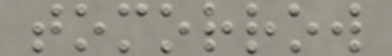tomorrow
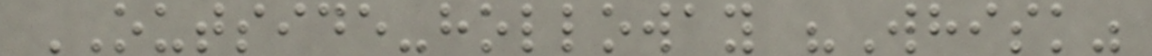OUTSIDE-holloway "Whisk"
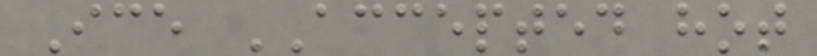Ice ACCEPTED hot
